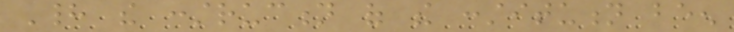Had the construction of the constitution been
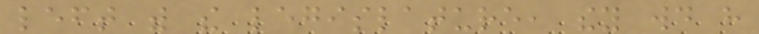left with the legislature, they would have
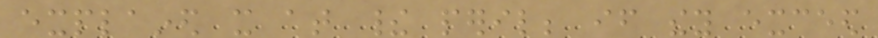explained it at their peril; if they exceed
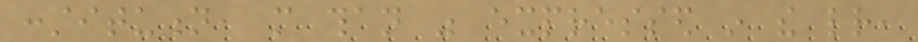constitution, more than was expressed in the letter,
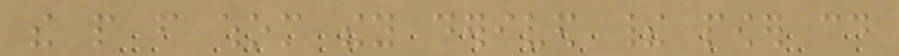the people from whom they derived their power could
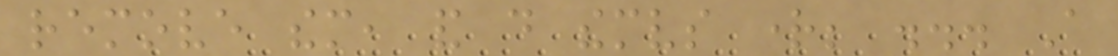remove them, and do themselves right; ... A
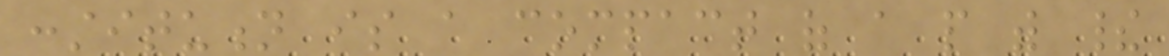constitution is a compact of a people with their
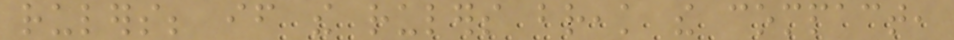rulers; if the rulers break the compact,
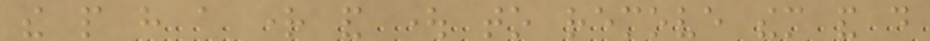the people have a right and ought to remove them and do
